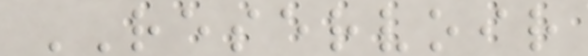RESERVOIR
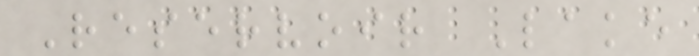Reservoir Lake
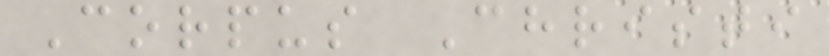Corpus Christi
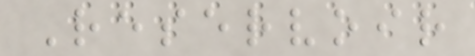Reservoir
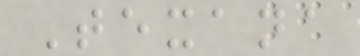Texana
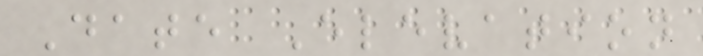Date Elevation
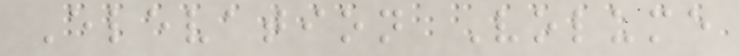Elevation Volume
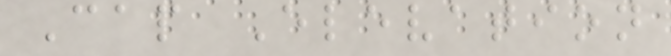Cap Elevation
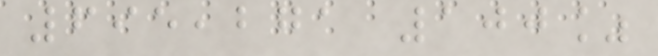695,271 100%
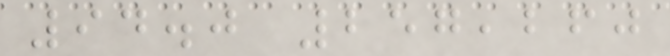94.0 257,260
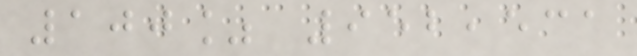100% 952,531
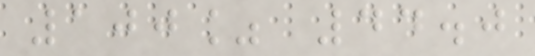100% 44.0
